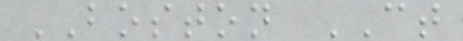BOSTON CT
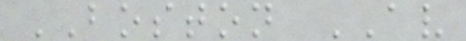BOSTON AV
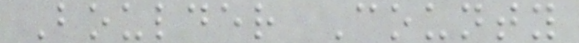Boulder County
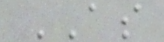AS
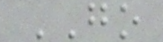GO
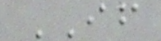IF
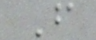F
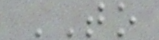TO
